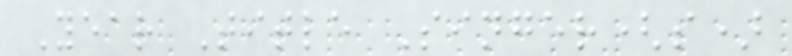Year Title Singer(s)
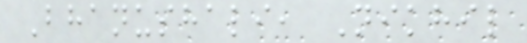Bhanushali, Nikhil
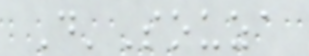D'Souza
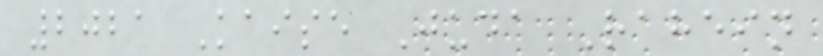2021 Kaise Juda Rahein
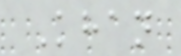Khan
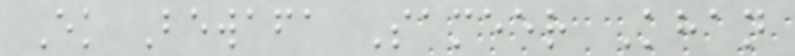Ek Bewafa Sameer Khan
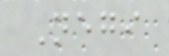Negi
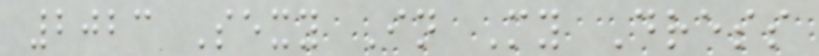2023 Sexy In My Dress
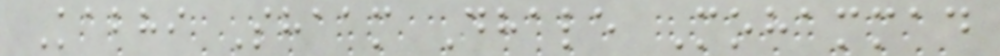Kabhi Shaam Dhale Mohammad
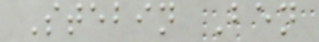Stebin Ben
